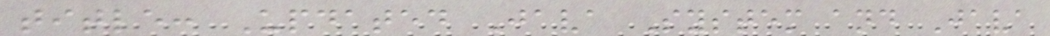title: Updated Java System and Java
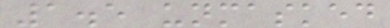1.5 unmasked
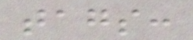tags:
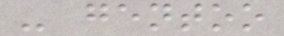- gentoo
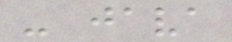- java
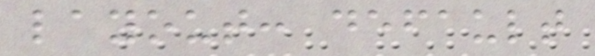layout: default
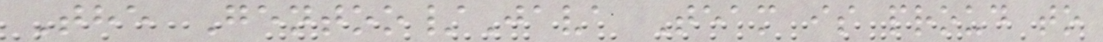The Gentoo/Java Team is proud to
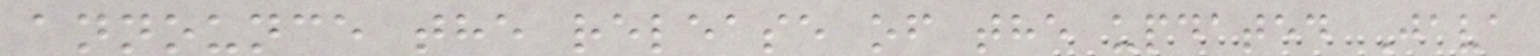announce the release of the updated Java
